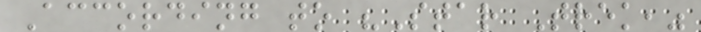According to "Star Trek,"
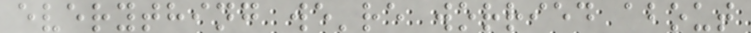everything we're worried about
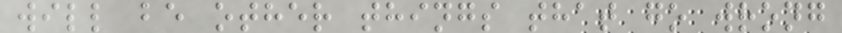will be other things that go wrong
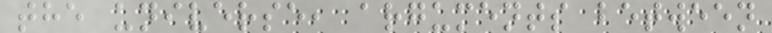the universe, arguments between
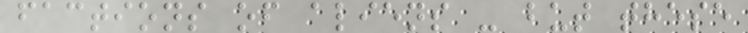factions of aliens - but these
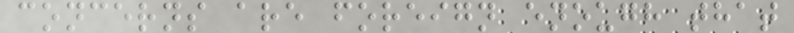concerns are foreign enough that
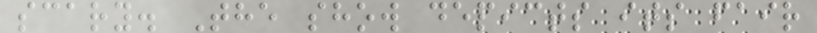scary. The show depicts its fair
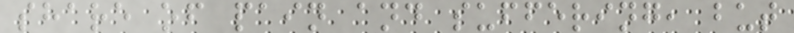share of pain and suffering, but
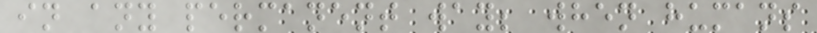in any permanent way; when humans
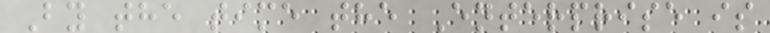By the time the Enterprise is
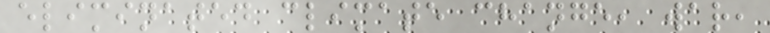eliminated climate change, war,
